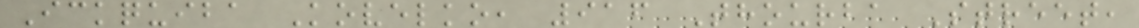Ickquiba Kovelko, 916 Thourba Street,
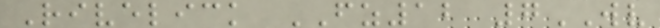Rivelick FZ12 7WV
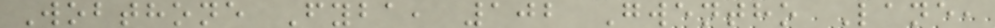Wobthone Fyba, 102 Gwentho Lane,
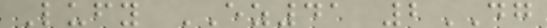Lufy EZ41 2DG
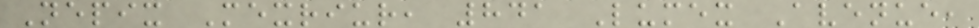Nepix Mexriur, 841 Lumex Avenue,
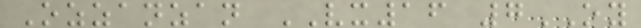Ozzanzan VX16 7OY
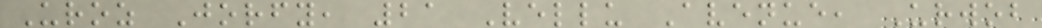Uroz Jorfy, 21 Vellu Avenue, Urwob
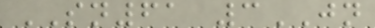SN61 3JN
